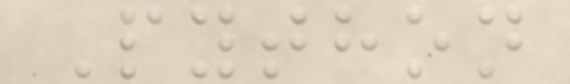Python
